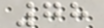78
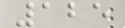125
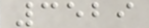3529
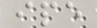ipe
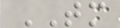TM
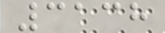3138
